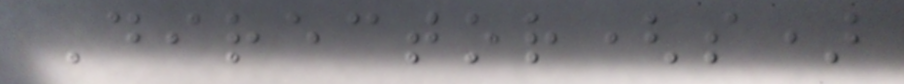Director(s)
